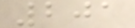201
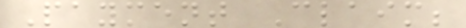Payment Claim;
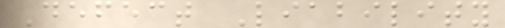Defect Liability
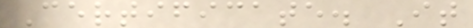Certificate. It
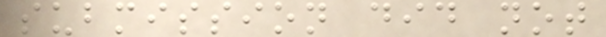submission did not
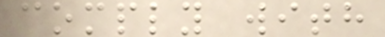comply with
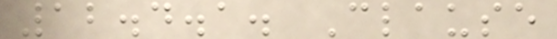12.4.1. Clause
